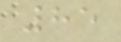85
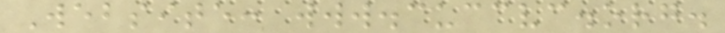Website: www.cuccvc.org.
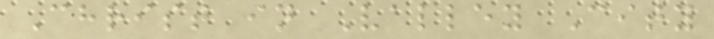Christ in Valley City
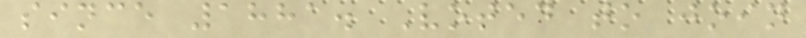since 1881. Voted to join
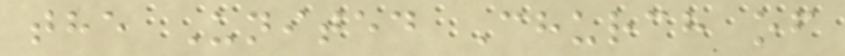the United Church of
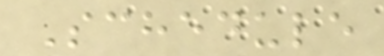Schedule
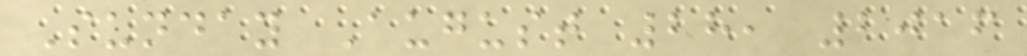Sunday August 28, 2016
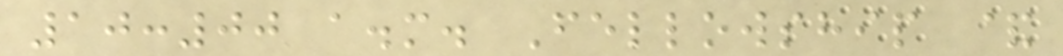10:00 a.m. Fellowship &
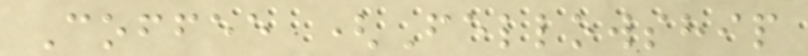Coffee (Fellowship
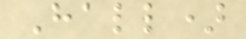Hall)
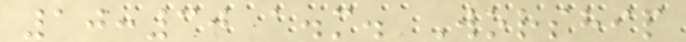10:30 a.m. Worship
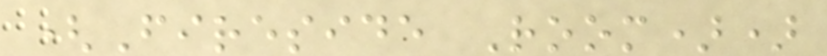(Fireside Room))
